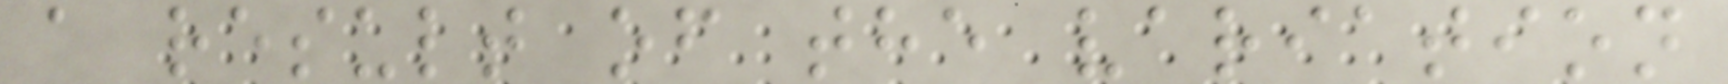a result of the variation
